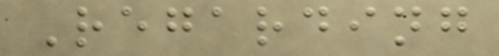Regarding
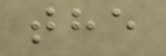the
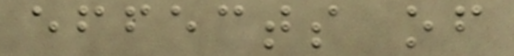effects of
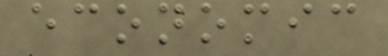economic
